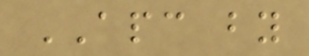APC by
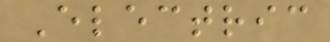Electric
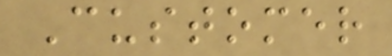Customer
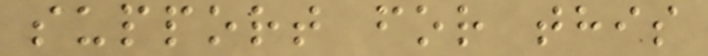support for this
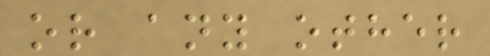or any other
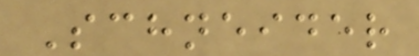Schneider
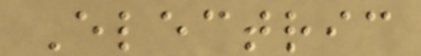Electric
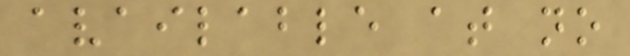available at no
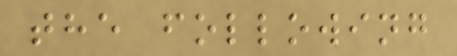the following
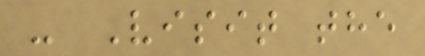- Visit the
